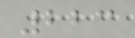223
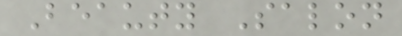Beauty Salon
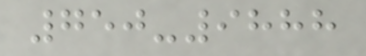750-9888
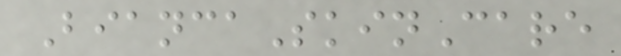BiancaSkinCare
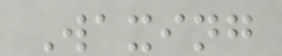Waxing
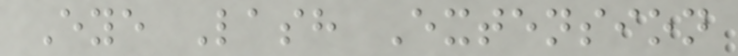Eye Lash Extension
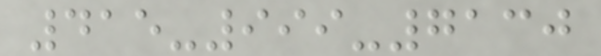415-999-7130
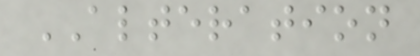ALTERATION
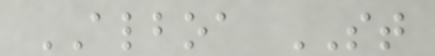ALBOA ST
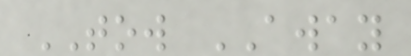TOW AWAY
